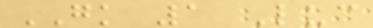GK 1 Luc
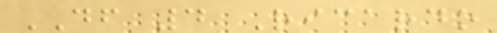DF 4 Ricardo
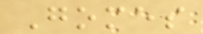Gomes
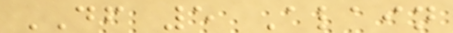DF 5 Alain
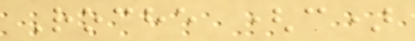Roche (c)
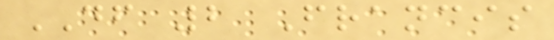DF 2 Francis
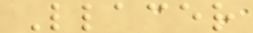Llacer
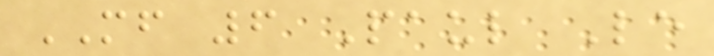MF 6 Paul Le
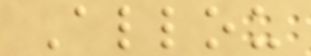Allou
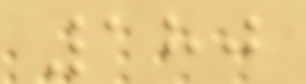180
